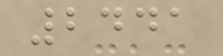2441
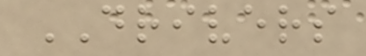DRIVERS
